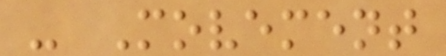- Movement
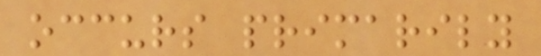occurs primarily
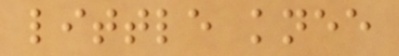little knee
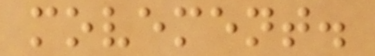movement.
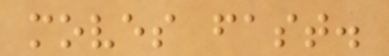moves fast.
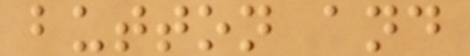button and
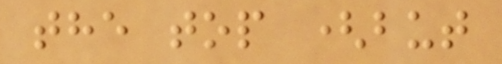the top (but
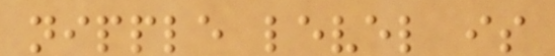nipple level is
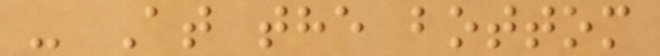- At the bottom
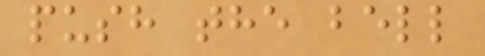push the bell
